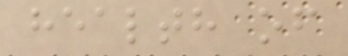health of
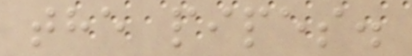the pipes.
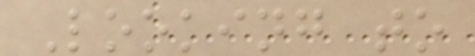Looking to
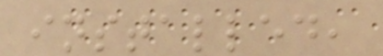installed,
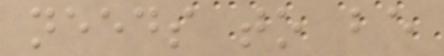needs to be
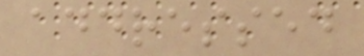addressed
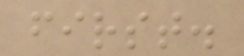first.
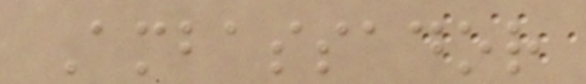Ambassador
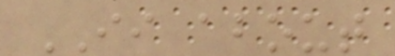II about
